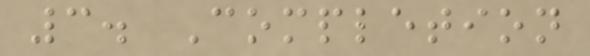3. Completion
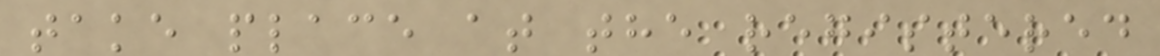take place at the registered
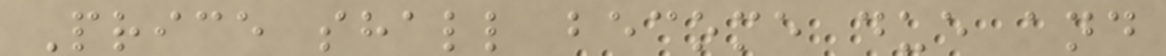Price shall become due and
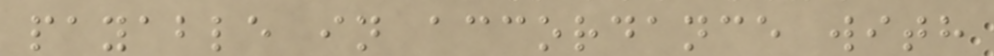payable in accordance with
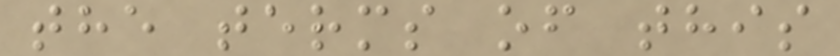the terms of this
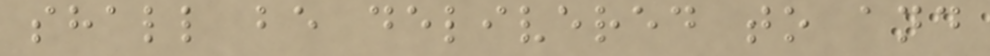shall be delivered to and
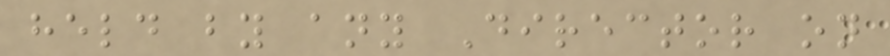held by any Director on
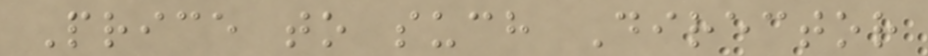Price to such Director
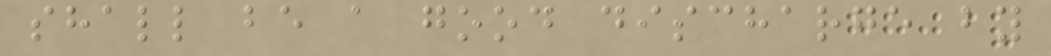shall be a good discharge by
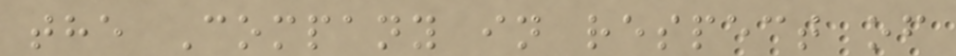the Company in respect of
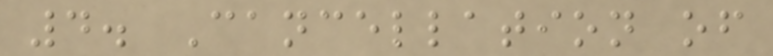4. Cancellation of
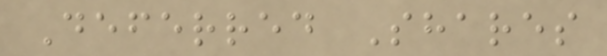Deferred Shares
